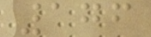176
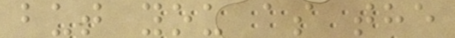but you as the
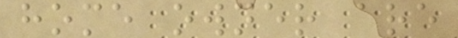home owner are
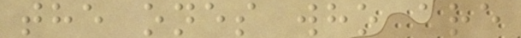the ones who are
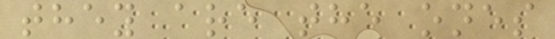they are the ones
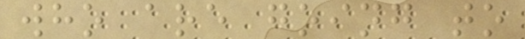who are going to
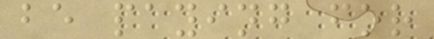be paying for
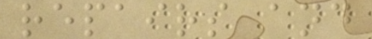repairs and
